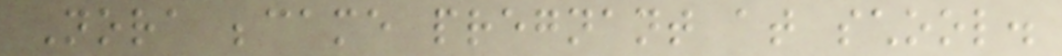Nora became pregnant at school.
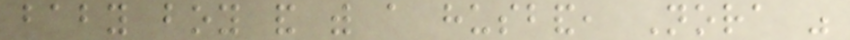baby boy and with a husband, Nora was
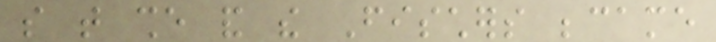so that she and the Fischers became
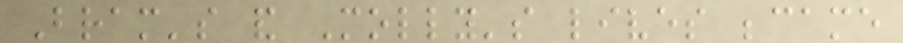Bram's and Molly's lives became
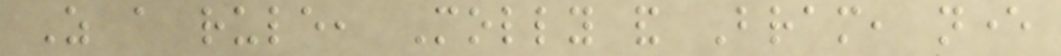As a rule, Molly and Bram, never
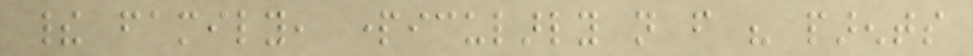their family, particularly not from his parents
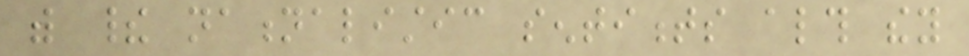with their nationalistic sentiments although they
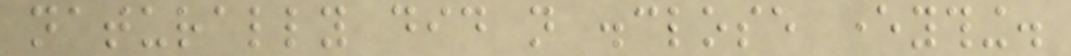naturally did not disclose everything.
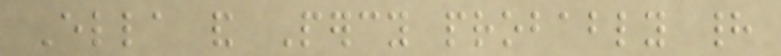Ella and Percy probably had
